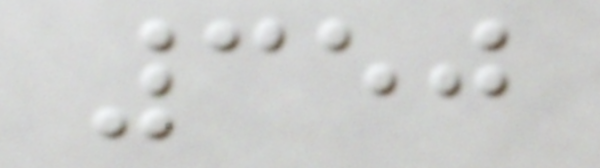350
